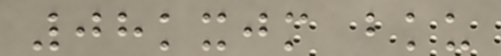08kxjm bku
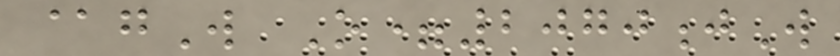@gW O=2070jW
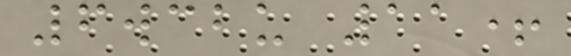6wcbu 11+
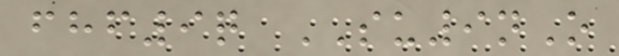fhf9q SU9nO
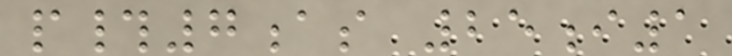p#7as 25i1
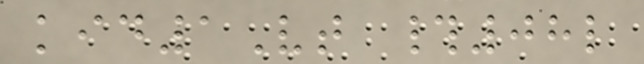kid1Vt #08l
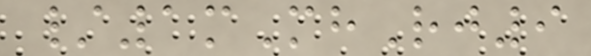/1mMhRj9
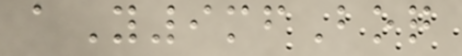aY9mfBoq
